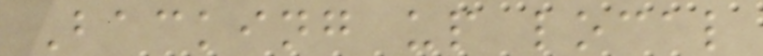Backing up local
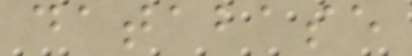database
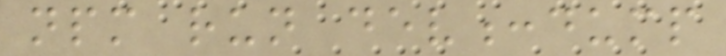npm run dev:dump
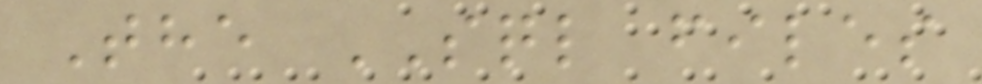The SQL files
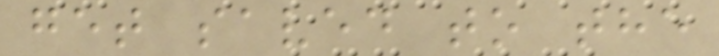get saved to the
